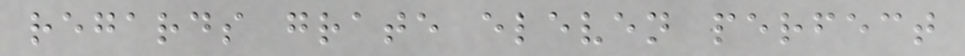regards grate eleven perfect
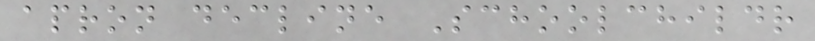apron decline Schoolchildr
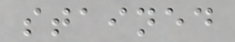stained
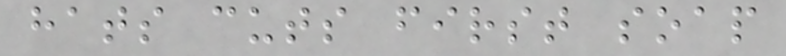hats cuts first soap
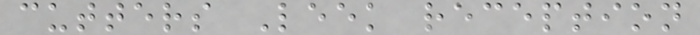cutters Leek reception
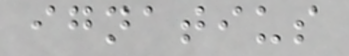ignatius
